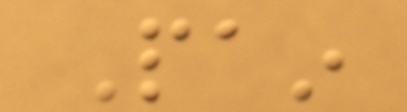Pain
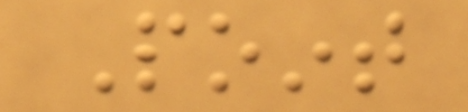Point
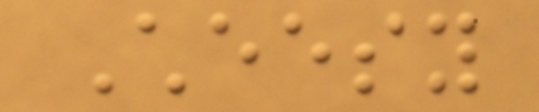Cheesy
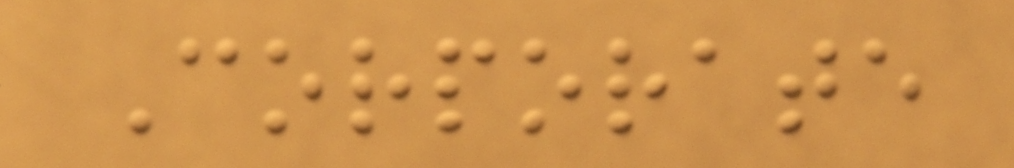Corporate
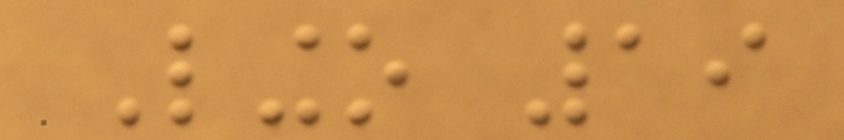Lingo 19
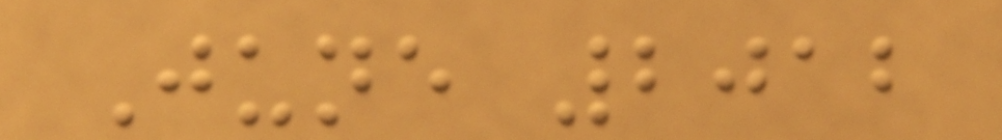June 2012
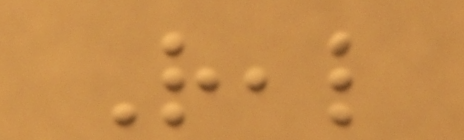Real
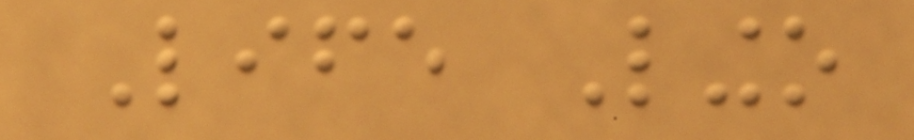Life Lingo
